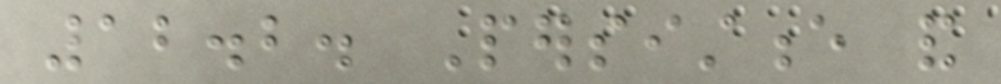12.2. Persistence and
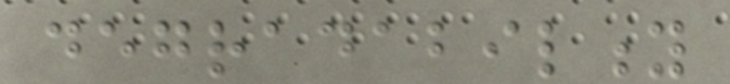degradability
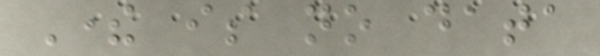There is no data
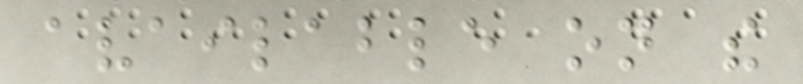available on the
